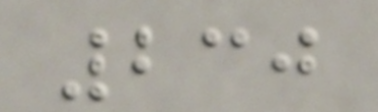230
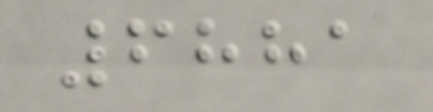6881
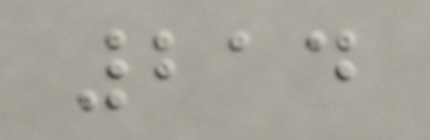214
